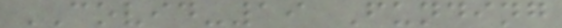COVID-19 Funding
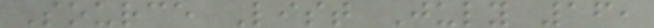Source List July 16,
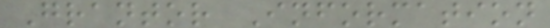Grantor Information
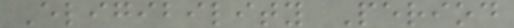Eligibility Period
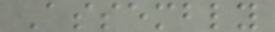Assembly
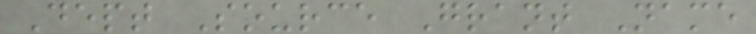Dept Source Grant Name
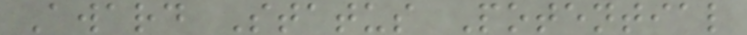Award Status Potential
